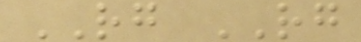RG RG
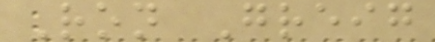Ron Greig
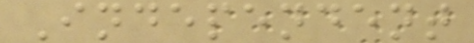Independent
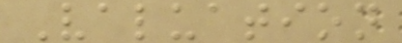Valuation
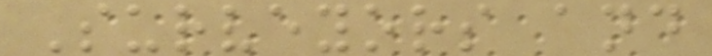Surveyors and
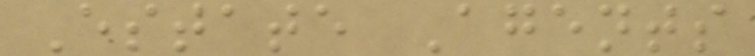Estate Agents
